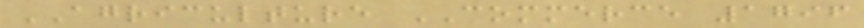AGRICULTURE COMMERCE 1796
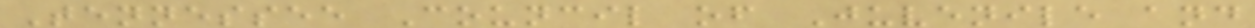Tennessee Council of Juvenile and
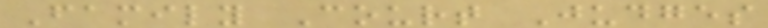Family Court Judges
